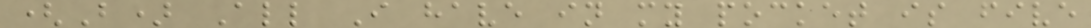(B) All I have in my pocket is five
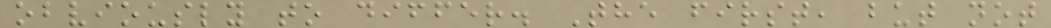obviously to differ. The first, but not
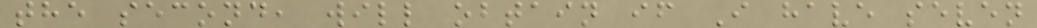the second, will obtain if I have seven
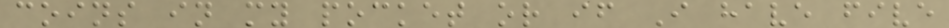coins in my pocket or if I have five
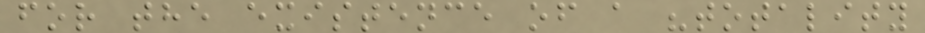for the existence of a "totality
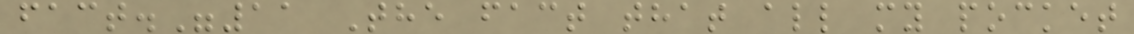fact."11 The fact that all my pocket
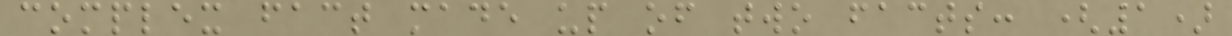complex fact made up of two facts: (1)
